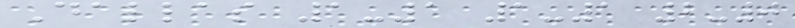Dallas 1-1 1-1 2-0
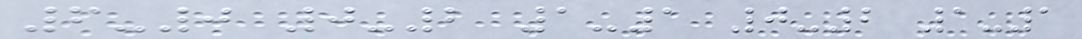6-0 0-2 1-1 0-2 1-1
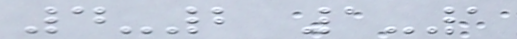4-2 1-1
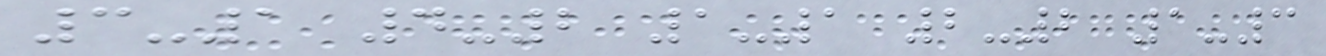3-1 4-2 1-1 2-2 1-3
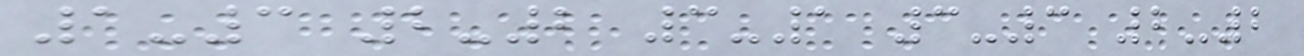1-3 2-2 3-1 3-3 2-2
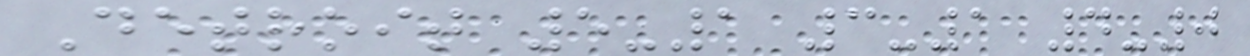Detroit 5-1 3-1 4-0
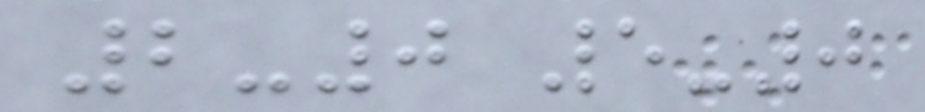2-0 5-0
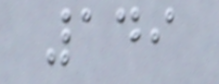149
